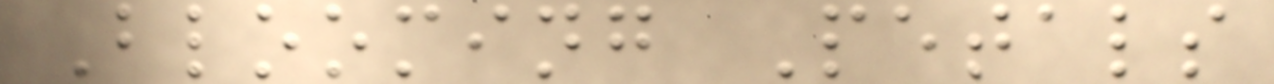Blooming Petals
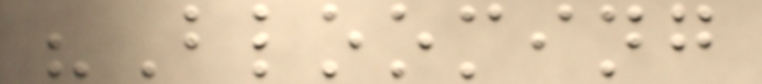"Blooming
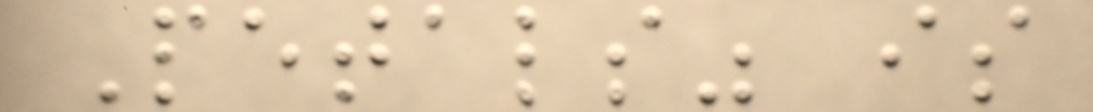Petals" is
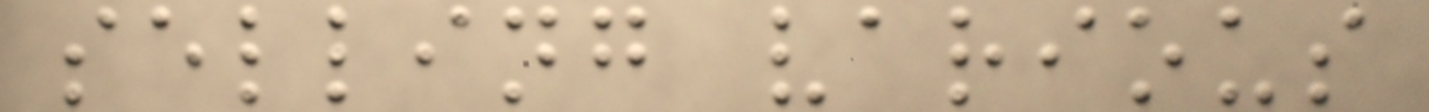selling various
